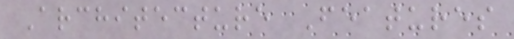Architecture Features
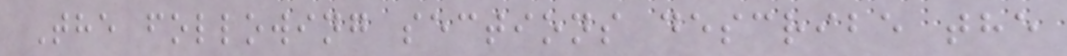The following sections describe the
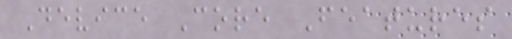Device Core Features
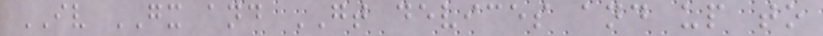IV GX and GT devices and up to
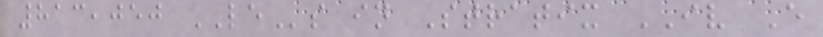813,050 LEs in Stratix IV E
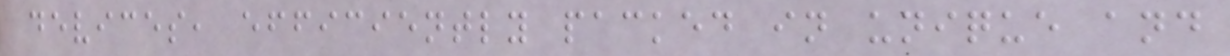devices, efficiently packed in unique and
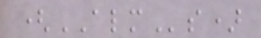(ALMs)
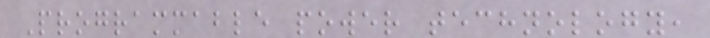Programmable power technology,
